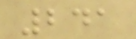241
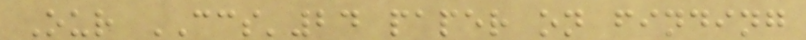Our CCS'24 paper on finding
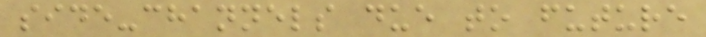side-channels due to future
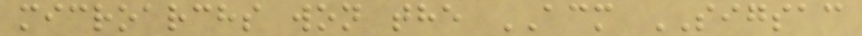microarchs won the ACM SIGSAC
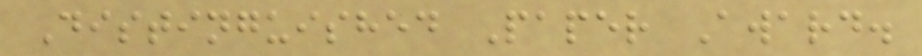Distinguished Paper Award.
